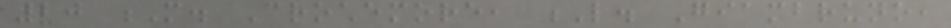20 M. Crochemore, L. Giambruno,
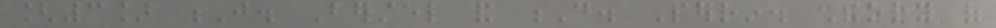[3] J. Berstel and D. Perrin. Theory of
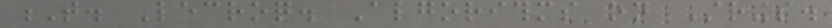T. Lecroq. Algorithms on Strings.
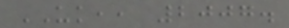UK,, 2007.
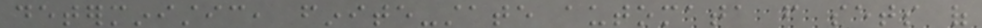deterministic, finite-state automata from sets of
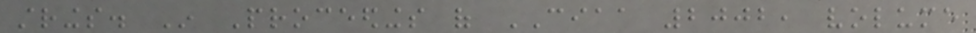strings. In Proceedings of CIAA 2002, volume
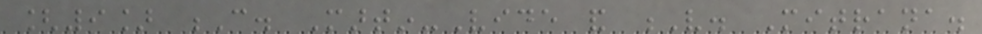[9] C. Martin-Vide and V. Mitrana.
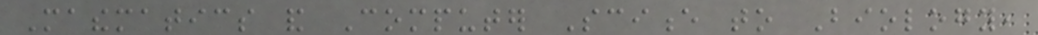Mathematics and Computer Science to Biology,
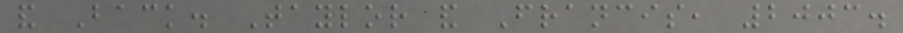and Back. Taylor and Francis, 2003.
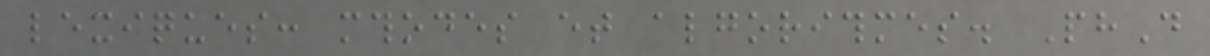lexiques: mthodes et algorithmes. PhD
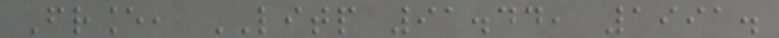France, LITP 91.44, 1991.
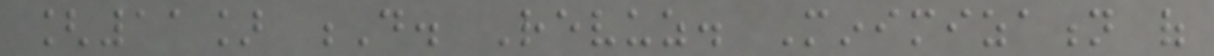[11] D. Revuz. Minimization of
